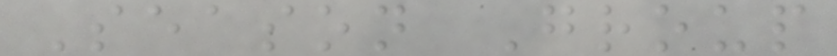Season Group
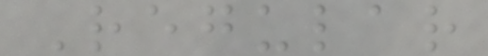Regular
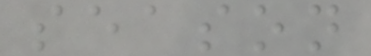season
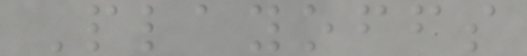Playoffs
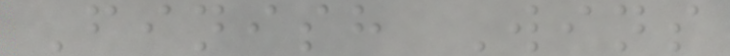Finish Wins
